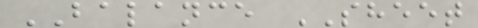BALANCE SHEET
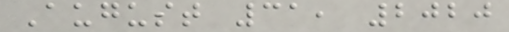August 31, 2020
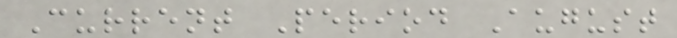Current Period August
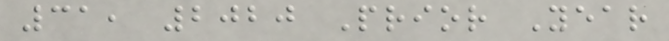31, 2020 Prior Year
